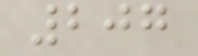207
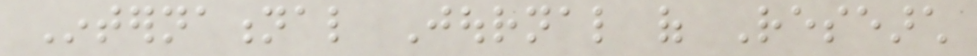International Journal of Research
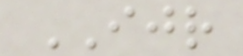IJR
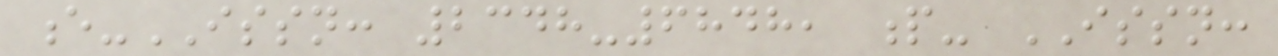e-ISSN: 2348-6848, p- ISSN:
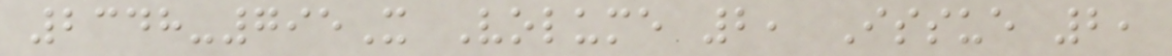2348-795X Volume 2, Issue 2,
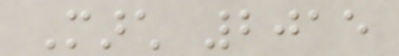March 2015
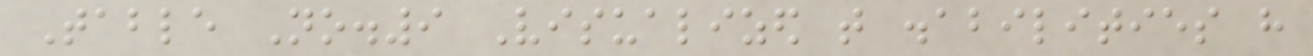Table No.9 Visualized that disabilities have
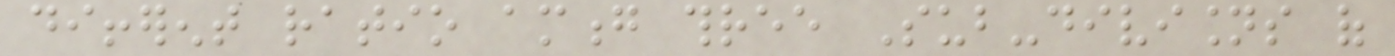different ratio among three Sub-divisions of
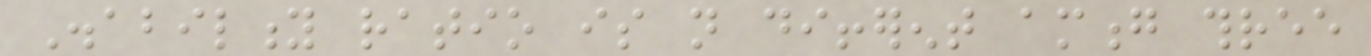Disability ratio is not different among three
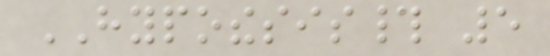HYPOTHESIS# 5
